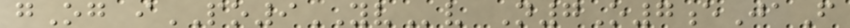gOg iPO9YVv N7O7eJaF
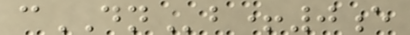cDNb+0e
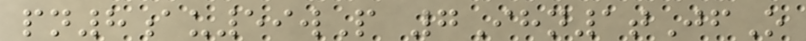pn8au59wP 7Ihn1tJfO
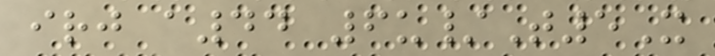irj a44 6u/T5X
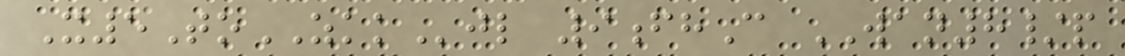X5ToZKKjl 9fhC WAN8/p
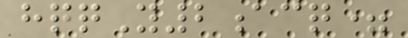hqqY2acq=
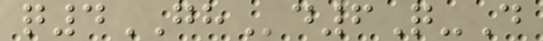q4GHd6Q-D
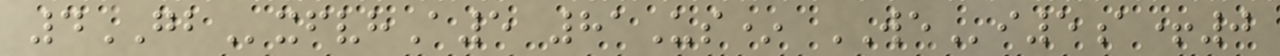4GBxfvhA5 81Us* WEi5a+0
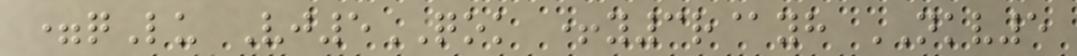=qLu Vj5QOK +y3r@yh NKV5
